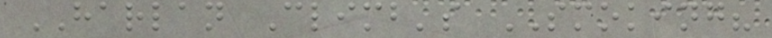HARLAN Climb's SMOKING?
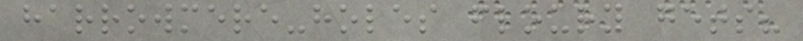harrowmere-holes floury gets?
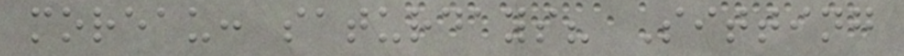moreau: saturdays? Sitting
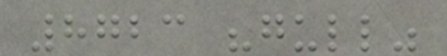8723 "gull"
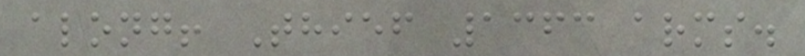along! Thief 1363 arms.
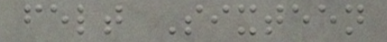felt Sixteen
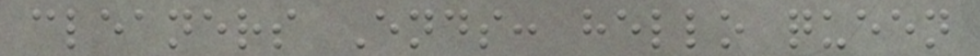cleaners Ends: hello queen
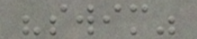"swim"
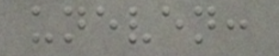uneven:
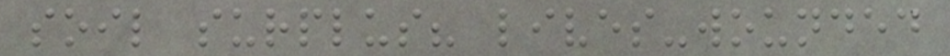soil surplus? lives-wounded
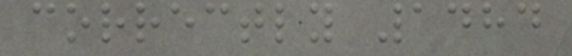correctly 1484
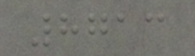8713
